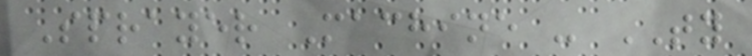Sprayer Machine - TY
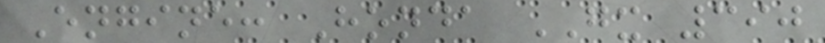Engine: Honda GX 390
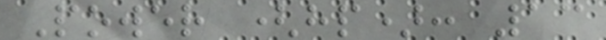Power (hp): 13
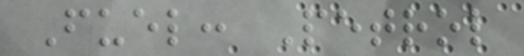Fuel: Petrol
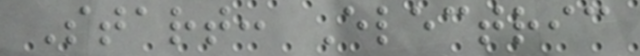Start: Electric
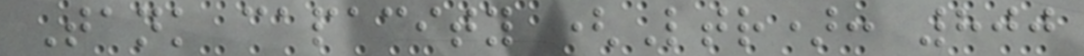Tank capacity (Ltr): 800
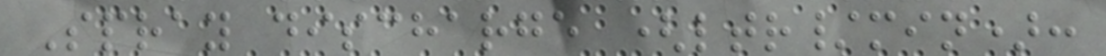Spray discharge (ltr/min):
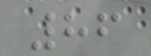86
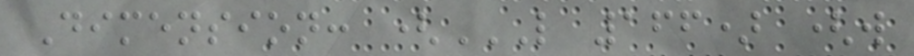Dimension: (L 166) (W
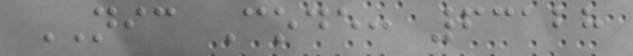NIC Code: 63128
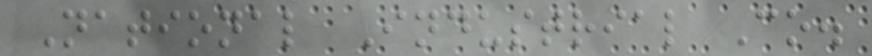National Industrial Co.
